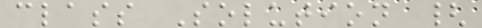class Solution {
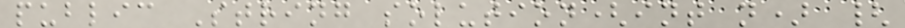public String solution(int n) {
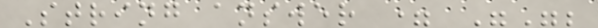String answer = "";
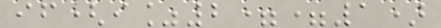if(i%2==1)
